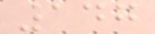147
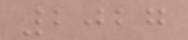2027
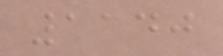1140
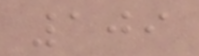109
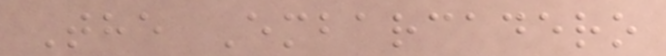The Embarcadero
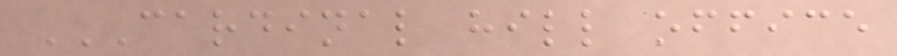CARDINAL HILL OFFICE
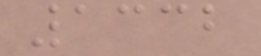1332
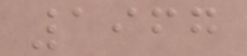1967
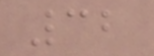32
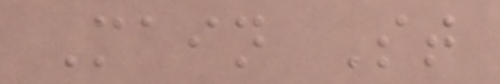Main St
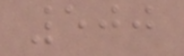500
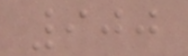900
